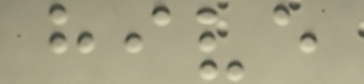hive
